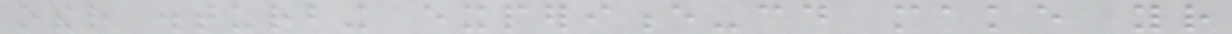other disturbing experience-could make your
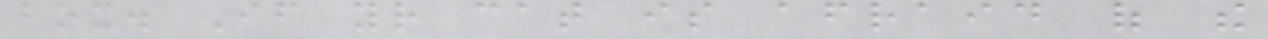box. If your cat is afraid of the
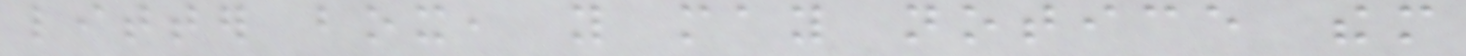litter box, you may notice them
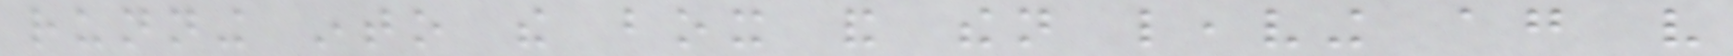running into the box and then leaving again very
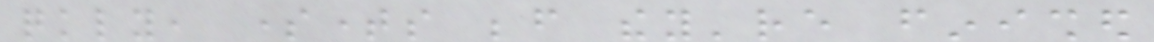quickly, sometimes before they're finished
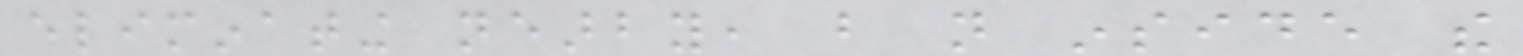eliminating nearby, but not inside the
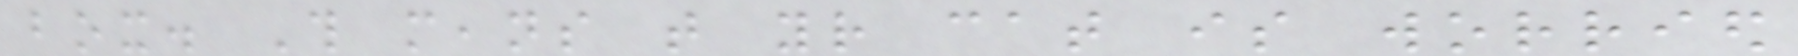box. This means that your cat is worried
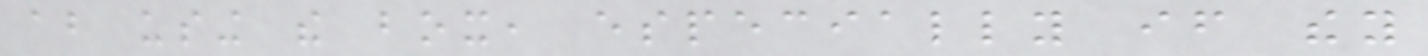about using the box, especially if they
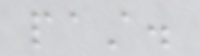past.
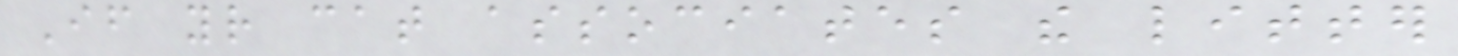If your cat associates the litter
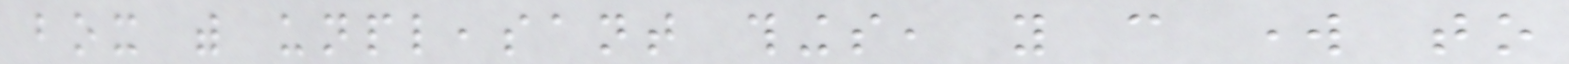box with unpleasant things, you can work to
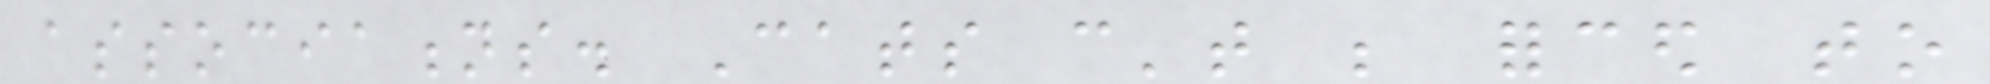associations. Cats can't be forced to
